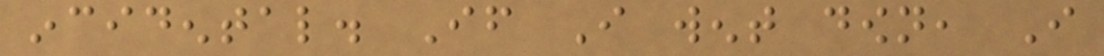incidental. If I went down, I
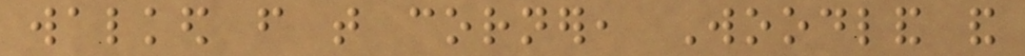walked from that corner, Woodland and
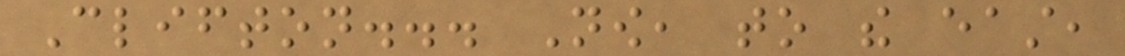Clifton... Now, to the east,
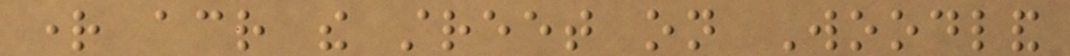right across the street on Woodland
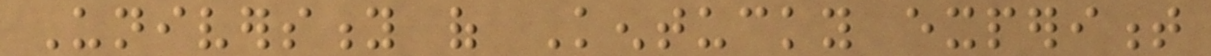University of Kentucky experiment
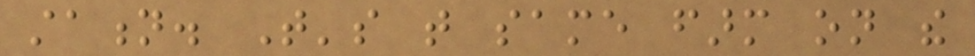station. That's that same farm on the
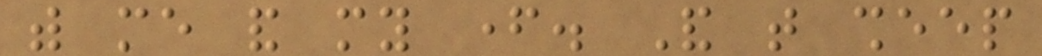with me and my father. And that sheep
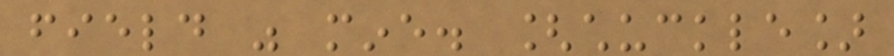field was mine. [chuckle]
